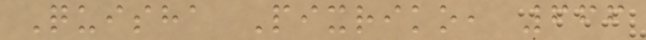Quisha Pixriko, 666
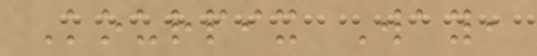Kourpix Way,
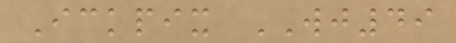Ickpix WJ49
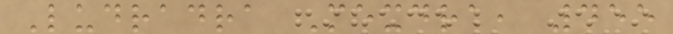Ludradra Mexdra, 455
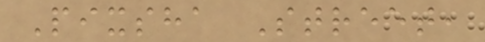Pixsha Street,
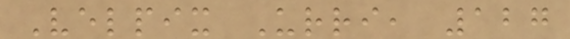Velpix Urri, 127
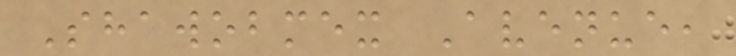Shawobmex Avenue,
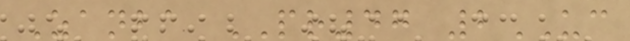Zanba PR47 2UC
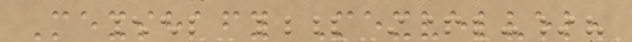Mexshafy Mexvelvel,
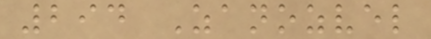294 Zanozvel
